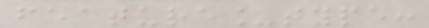feature_type:
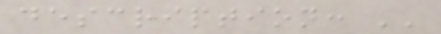description: ''
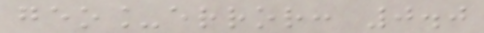geo_error: 0.0
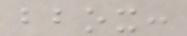bbox:
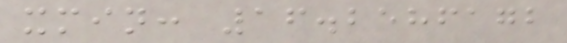xmin: 16.2586172
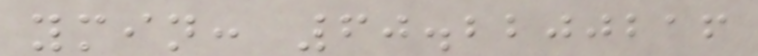ymin: 60.2200216
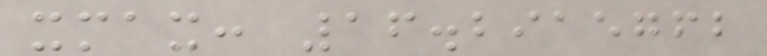xmax: 16.2915762
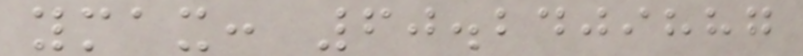ymax: 60.2409887
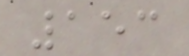153
